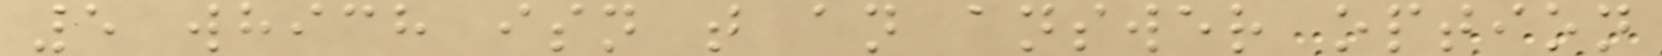5 which isn t an answer option
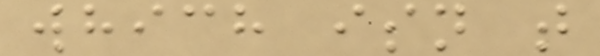which isn t
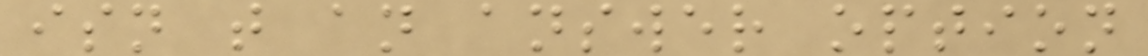isn t an answer option
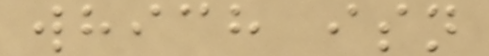which isn
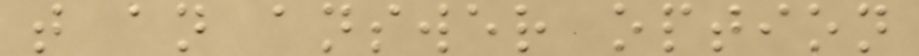t an answer option
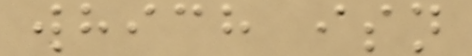which isn
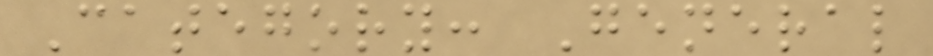Category: General
